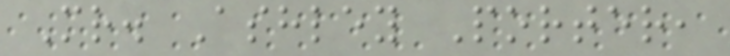Mr. Ashley Porter,
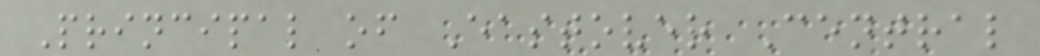Principal of Eastover Central
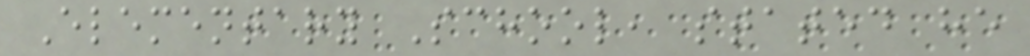Elementary School, stated he
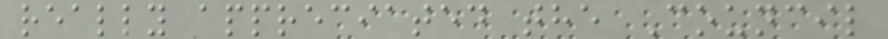really appreciated the Council
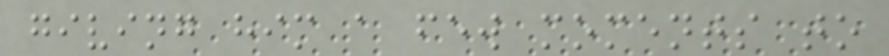giving him a few moments to
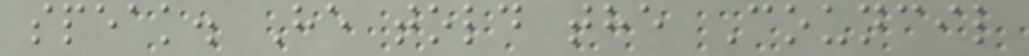speak. He told the Council
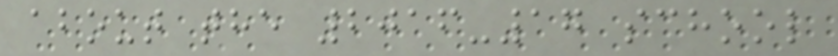about the 2016-17 school
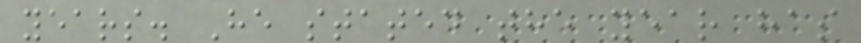years. He stated the year has
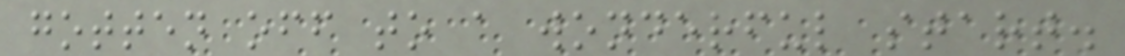gotten off to a wonderful start.
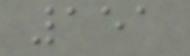151
